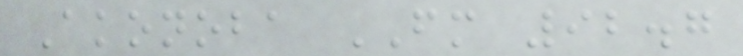Akonoba FM 92.7
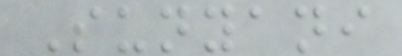Sunyani
